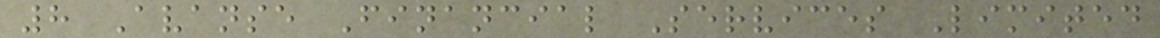8 Avanse Financial Services Limited
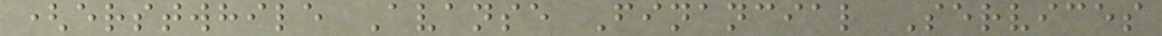(erstwhile Avanse Financial Services
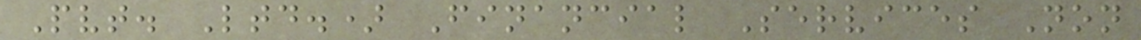Pvt. Ltd.) Financial Services Non
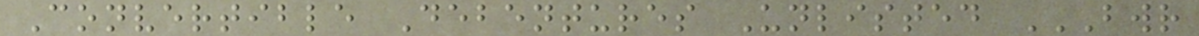Convertible Debentures Unlisted BWR
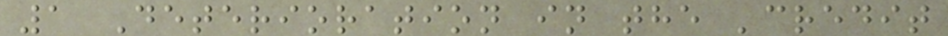1 Deterioration in the 'credit
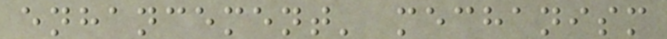enhancement' mechanism
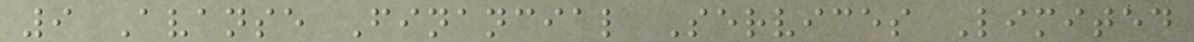9 Avanse Financial Services Limited
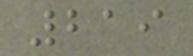219
